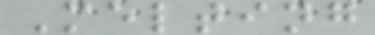Melting
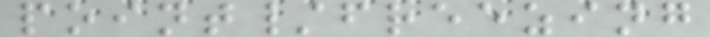point/freezing
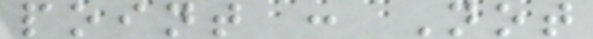point : Not
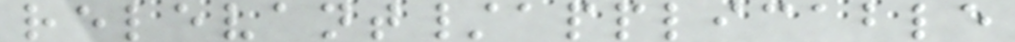relevant/applicable
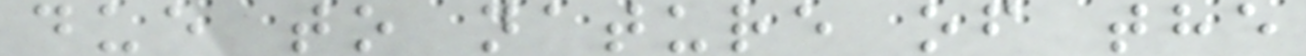due to nature of the
